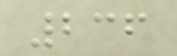236
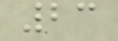23
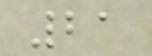21
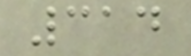314
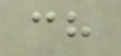ch
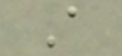A
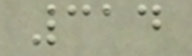314
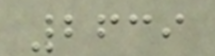2639
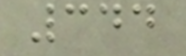344
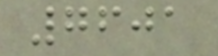7601
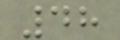48
